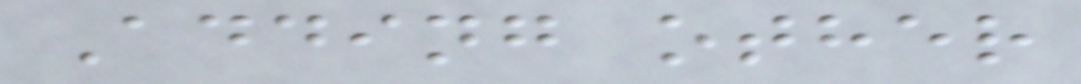Adding other
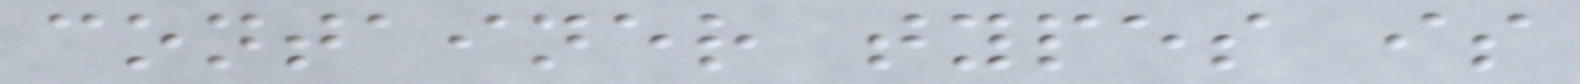container types is
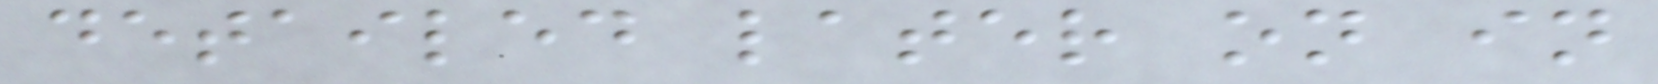detailed later on in
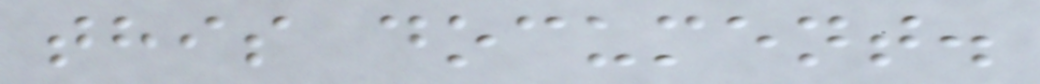this document.
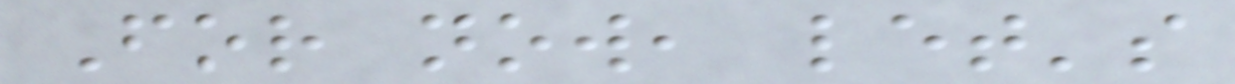For now, let's
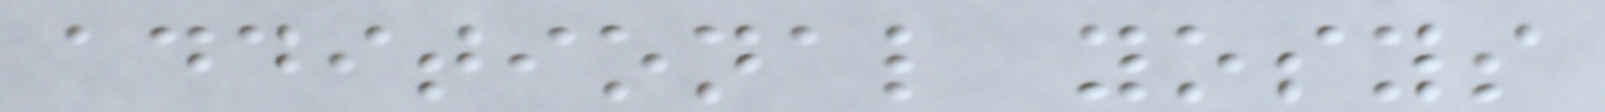additional yosys
